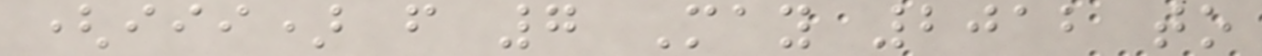(iii) from 7 May 2012 to
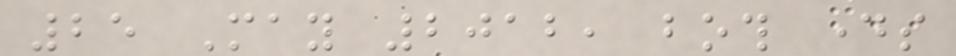25 May 2012, both days
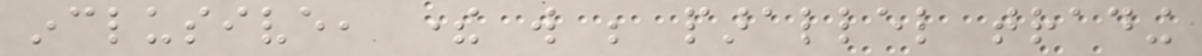inclusive, there will be parallel trading
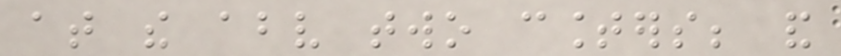at the above two counters; and
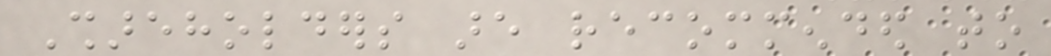Shareholders are recommended to
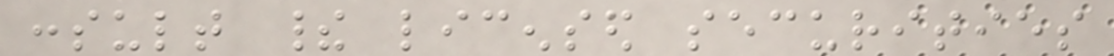consult their licensed securities
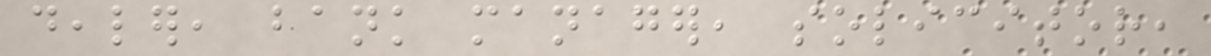dealer, bank manager, solicitor,
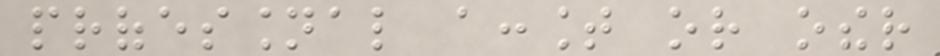professional account or other
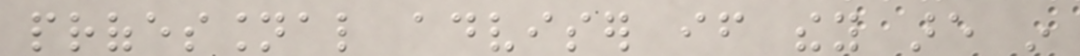professional adviser if they are in
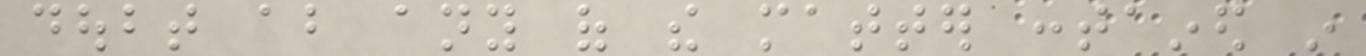doubt about any of the matter contained in
